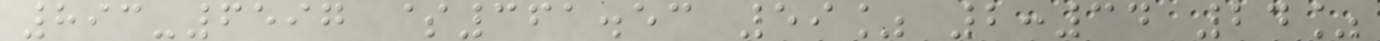893-6597 $361.53 59% 2:34 24%
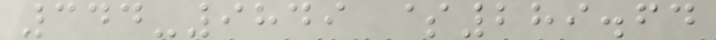344-9849 $289.64
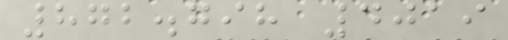872.798 4019
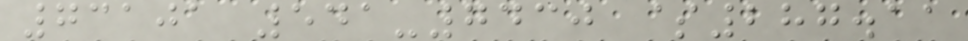73101 541-7430 $287.11
